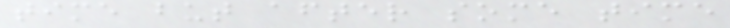time but after some time
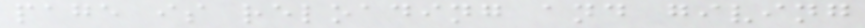page is reloading and giving
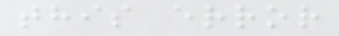this error
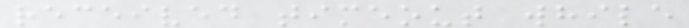received timeout while
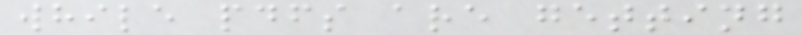while pdfs are getting
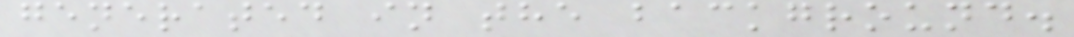generated in the background.
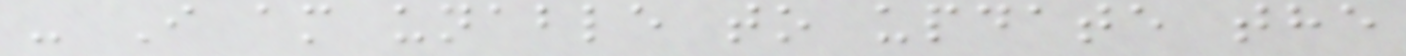- I am unable to update the
